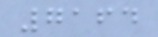7164
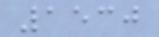1530
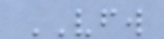VFW
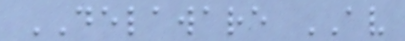DELAWARE AV
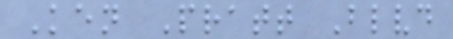Ken Pratt Blvd
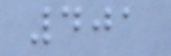401
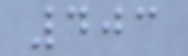403
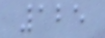125
